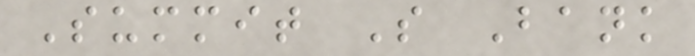Summit S Bank
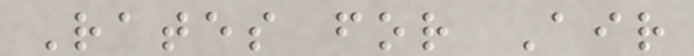Rates for Air
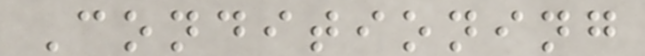Conditioning
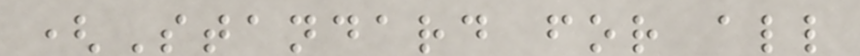(Standard for all
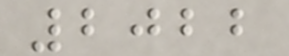2022
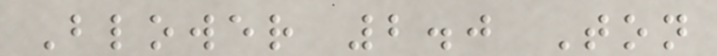Blower 2.0 Ton
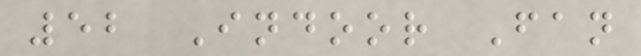52 Indoor Fan
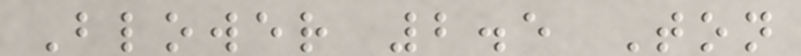Blower 2.5 Ton
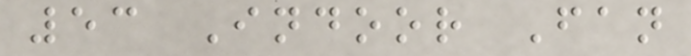53 Indoor Fan
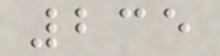235
